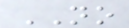NO
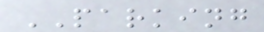PARKING
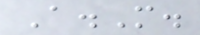A.M.
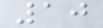10
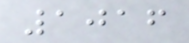1016
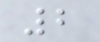2
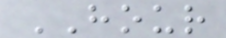HOUR
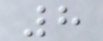8
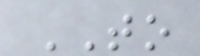TO
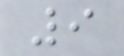9
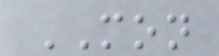MON
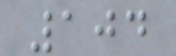104
